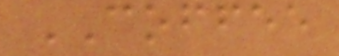COFFEE
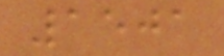1501
